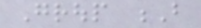Group B
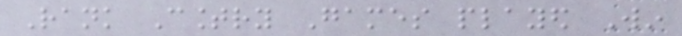Rank Country Games played Win
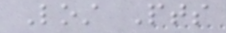Lost Pts
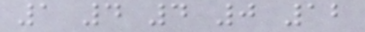1 4 4 0 12
